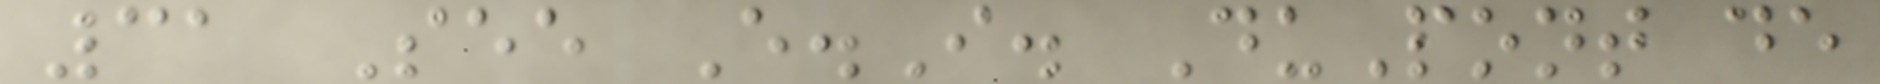31 See E.I. DuPont de
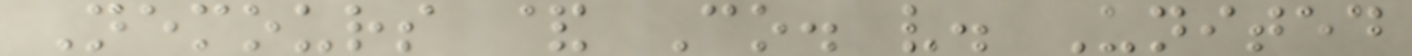Nemours & Co. v. United
